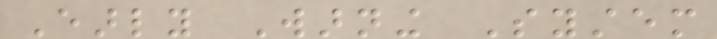Early Warning System
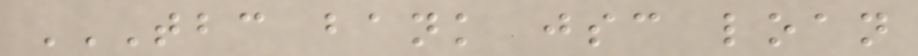TBC BANK JSC LOAN
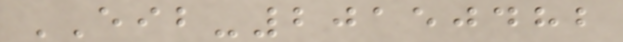EIB-20150482
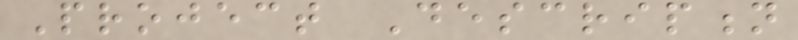Project Description
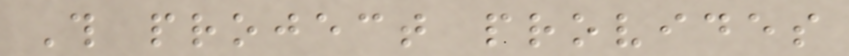This project provides
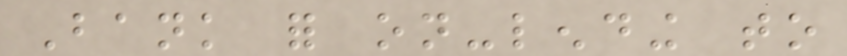Bank for on-lending to
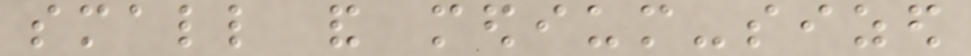small and medium-sized
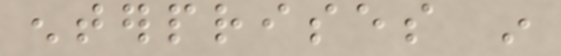enterprises in
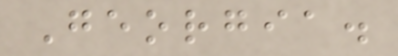Georgia.
